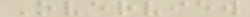Overview
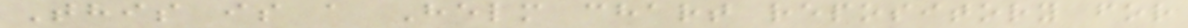This is a Helm chart repository for
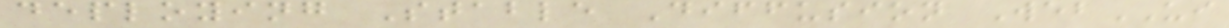deploying Stable Diffusion WebUI
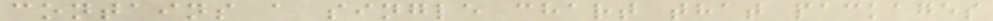contains a single chart that packages
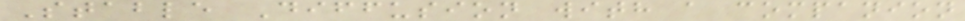Stable Diffusion with a companion
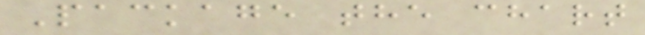Package the chart
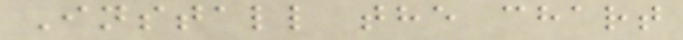Install the chart
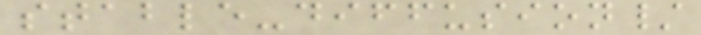stable-diffusion/
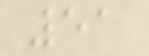51
